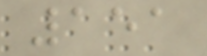151
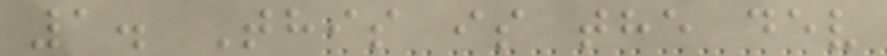1. This is the dev
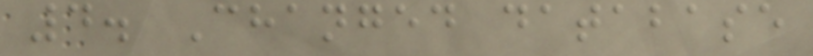4. Changed database
